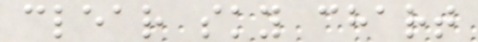clear sky chart
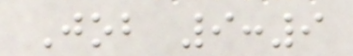Job 9:9
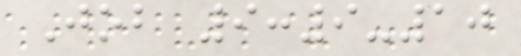Job 9:9-10
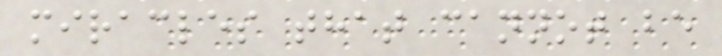miracles that cannot be
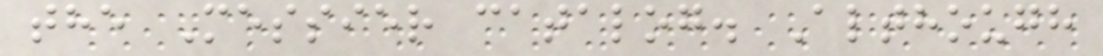the Messier catalog. Although
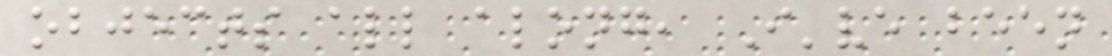objects all along, I've been
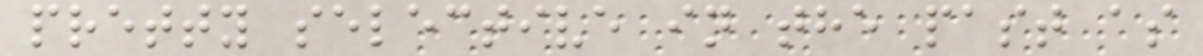pretty selective in the past as
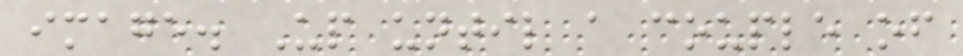image. Up until a couple of
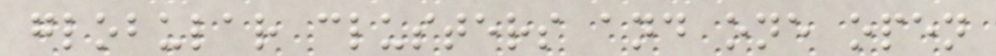globular clusters and one open
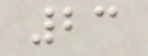23
